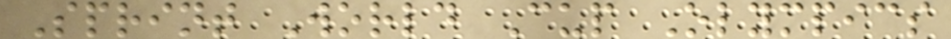Sprint World Cup Olympics
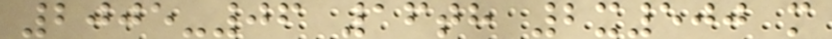2005-06 16th 2x500 m
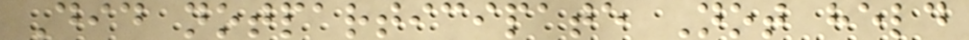Did notparticipate Not held
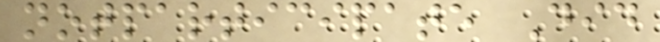notparticipate Did
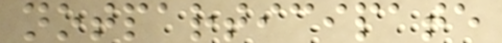notparticipate
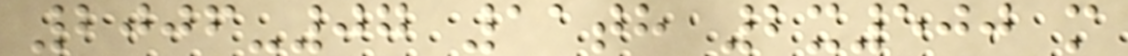2006-07 11th 2x500 m
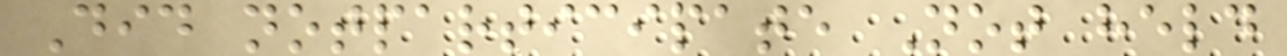Did notparticipate Not held
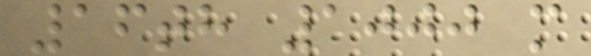16th 1000 m
